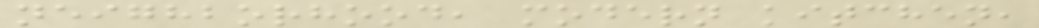neighborhood, modern kitchen,
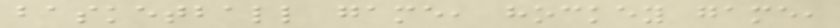basketball game, hockey game,
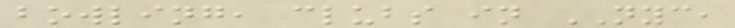bowling, clubs in NYC,
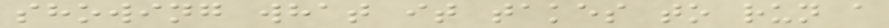showing what it takes to run a
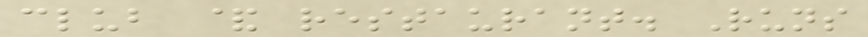club & restaurant. Runs
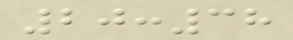20:38
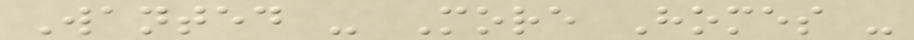Wanted - More Homes -
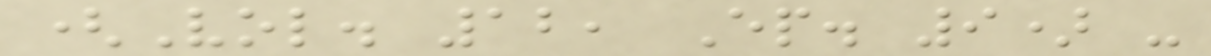(Vol. 12, Ep. 9) -
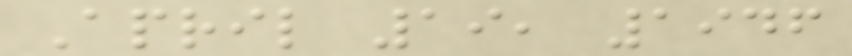April 19, 1946
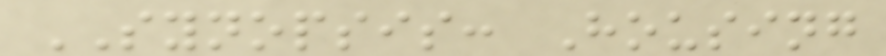SYNOPSIS: Housing
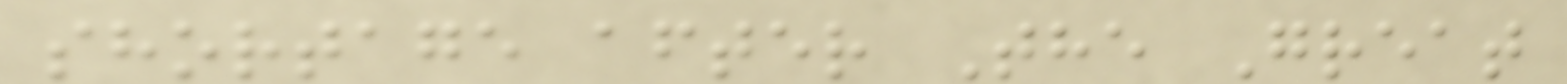shortage after The Great
